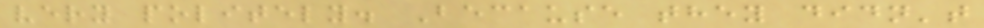very politely. Because they didn't
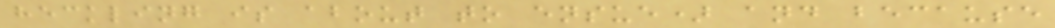heckling is about to ensue) and because
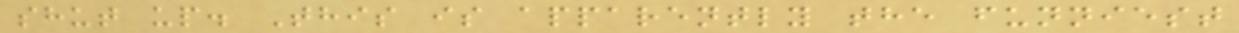shut up. This is apparently the funniest
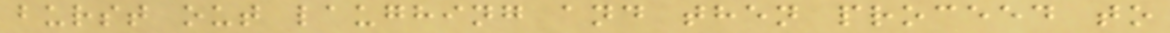burst out laughing and then proceed to
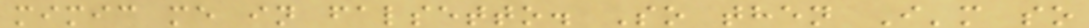mimic me in falsetto. So then I'm so
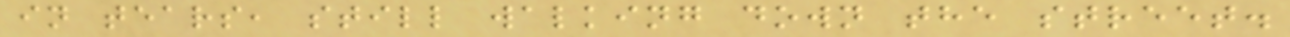in tears, still walking down the street.
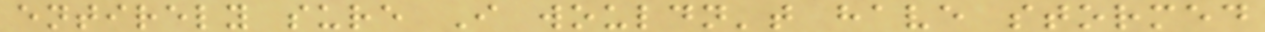entirely sure I wouldn't have stormed
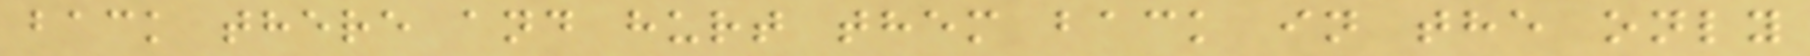back there and hurt them back in the only
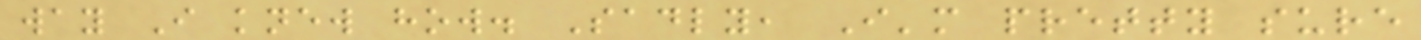way I knew how. Sadly, I'm pretty sure
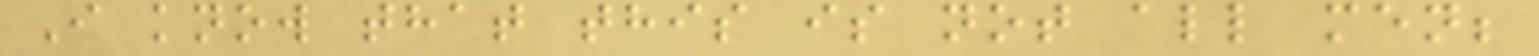I know that this is not all men;
